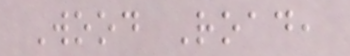Wood Road,
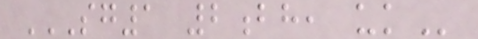SG1 2BH, UK
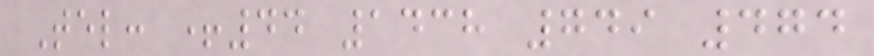Tel: +44 1438 749 474
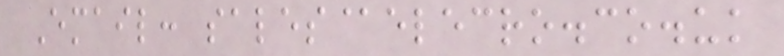Email: sales@elecro.co.uk
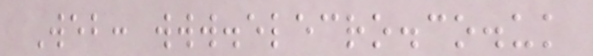Web: www.elecro.co.uk
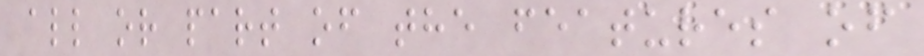all or part of the features of
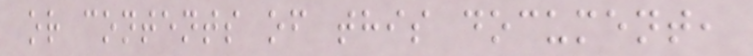or contents of this document,
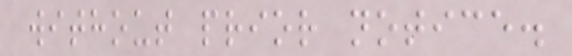without prior notice.
